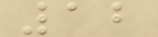12
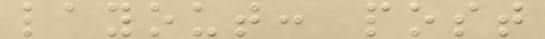layout: post
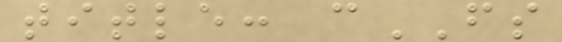title: cFS
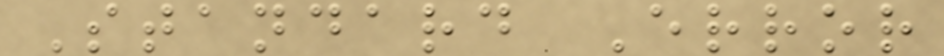Standard Error
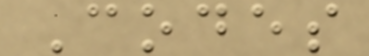Codes
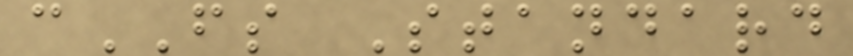cFS Standard
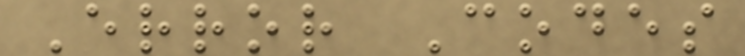Error Codes
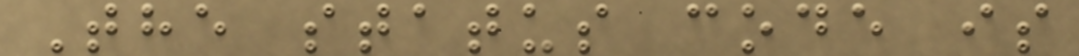The status code is
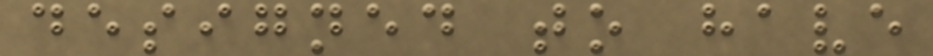designed to have
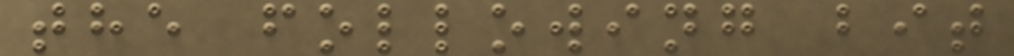the following bit
